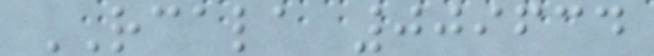RCALA 009634
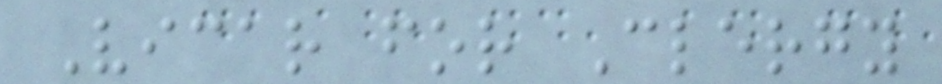Vicar for Clergy
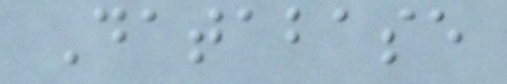Database
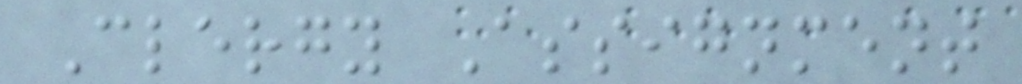Clergy Assignment
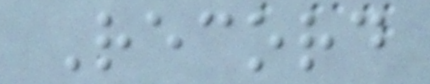Record
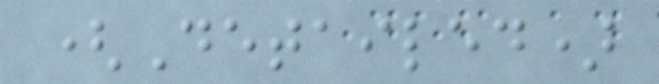(Detailed)
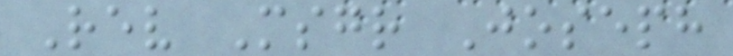Rev Msgr Joseph
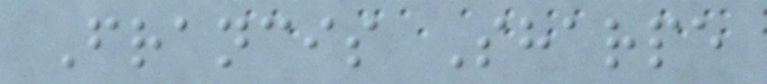Francis Sharpe
